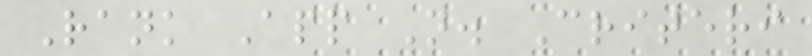Rank App N. Criteri
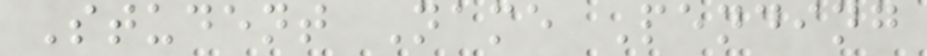Student Name Pending
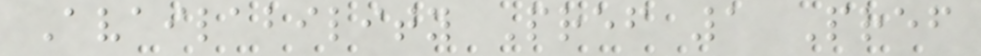Availability Pref 1 Pref
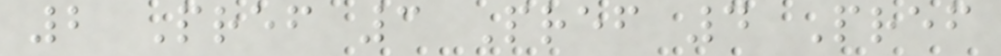2 Pref 3 Pref 4 Pref
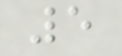5
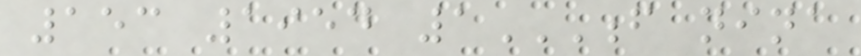153 1954 1F NINA
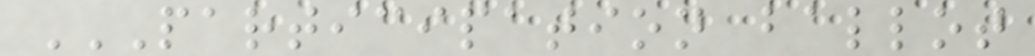PARTICIPATION BALLOT
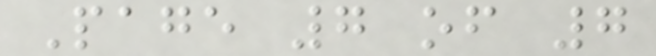Page 7 of 7
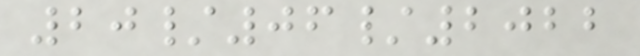20/06/2022
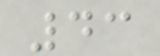43
